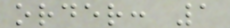order: 1
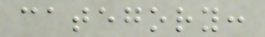category:
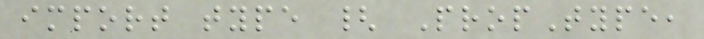import type { PropType,
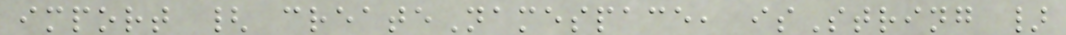import { createNamespace, isString }
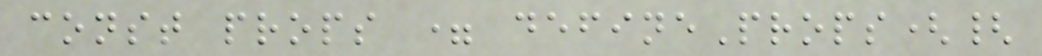const props = defineProps({
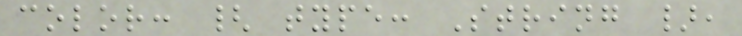color: { type: String },
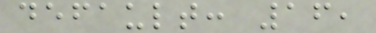default: 16,
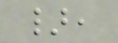},
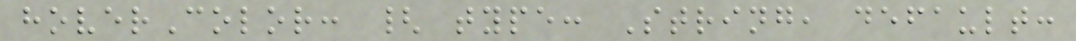hoverColor: { type: String, default:
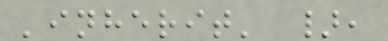'inherit' },
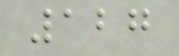127
